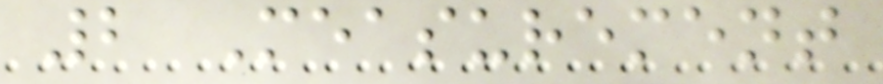2 Measurement
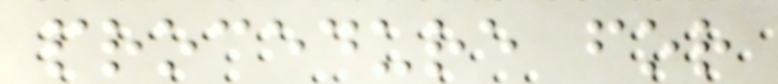procedure for
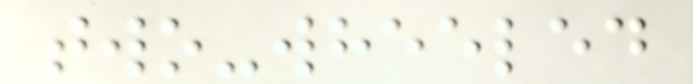two-wheeled
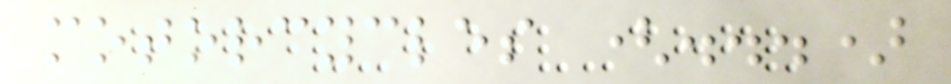motorcycles (...)
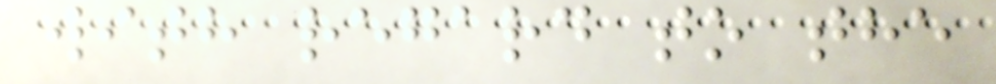with regard to the
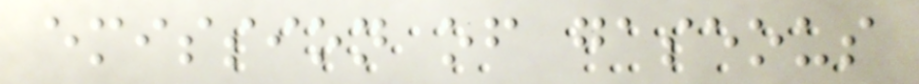emission of gaseous
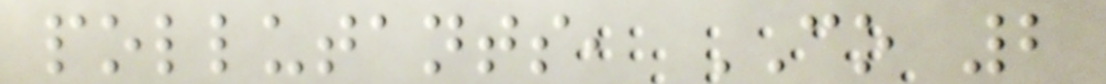pollutants, CO 2
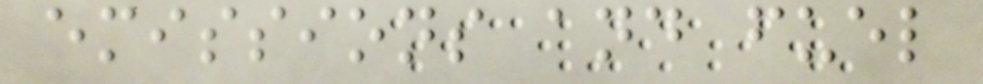emissions and fuel
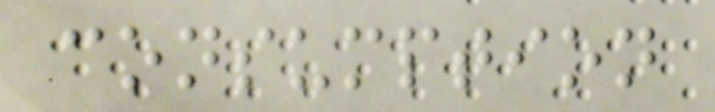consumption
